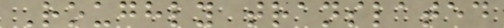Roughly translated
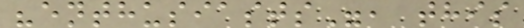"enthusiasts", this
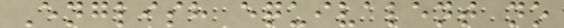English equivalent no
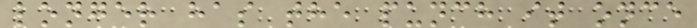longer has the punch it once
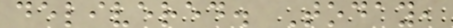delivered. Today,
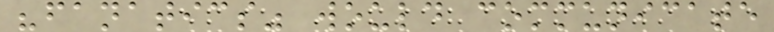"fanatics" would communicate
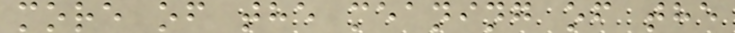more of the meaning of the
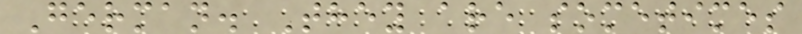German. They are sometimes
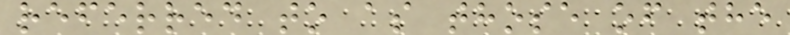referred to as those of the
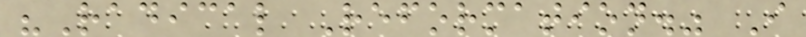"Radical Reformation." I
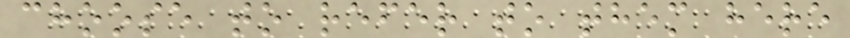choose to refer to them here
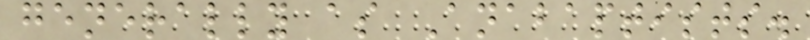generally as Anabaptists.
